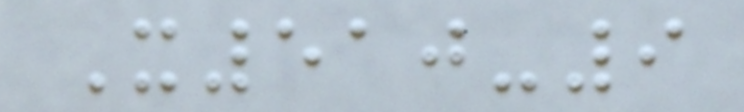X510-9
